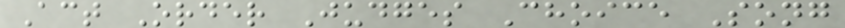Act Order Judges Choice Song
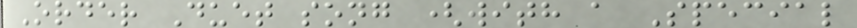Order Duet song (with a Special
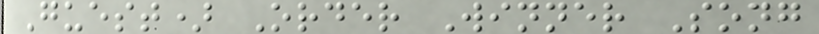Guest) Order Winner Song
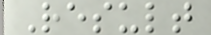Result
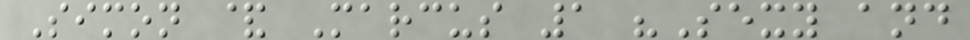Simon & Marcus 1 "Sexy and
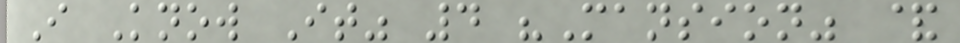I Know It" 4 "Mansion" &
